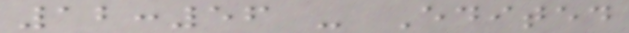12:56 - Edited
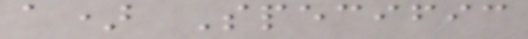a) Specific
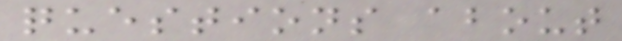questions about
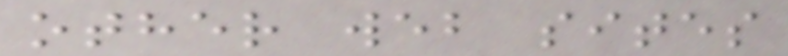other web sites
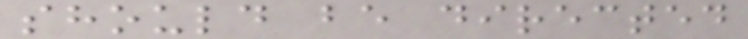should be directed
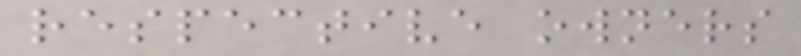respective owners
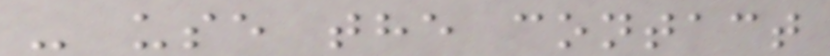- use the contact
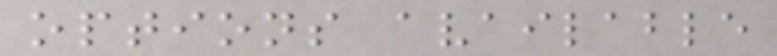options available
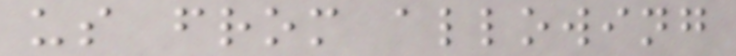us from allowing
